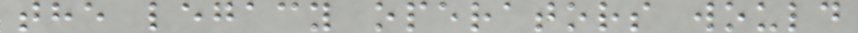the legacy operators would
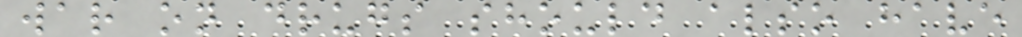war on drugs should also have
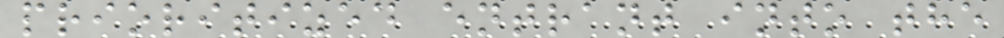prioritized entrant into the
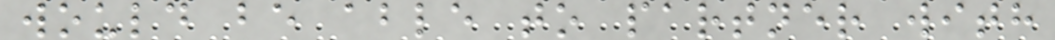would be able to partner with
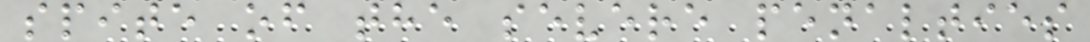spite of the severe penalties
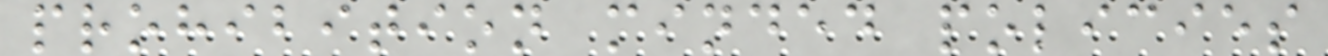prohibition minded policies
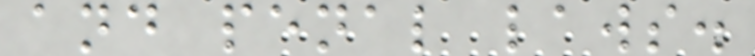and penal laws.
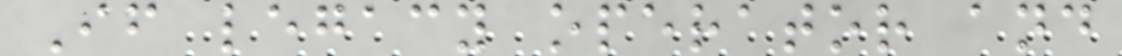If legacy operator and
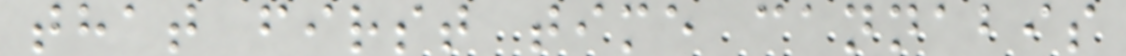that first time cannabis
